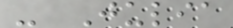- Julia
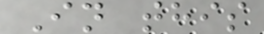In this
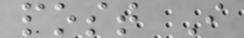post I
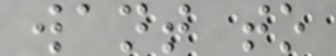want to
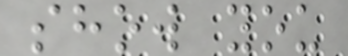show you
